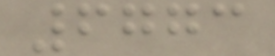6773
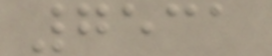7531
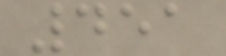451
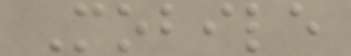Mobile
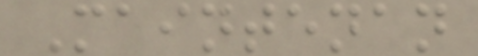Maintenan
